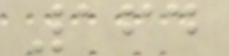164
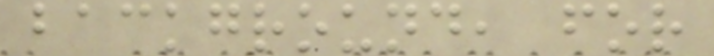background, for
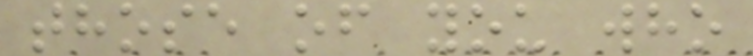those of you who
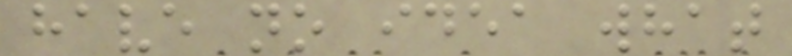have no idea what
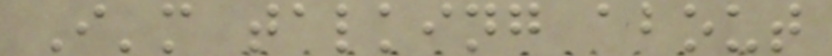I'm talking about
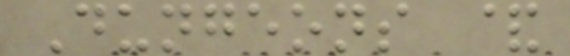Dungeons &
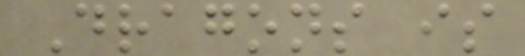Dragons is
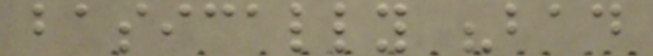basically "bad
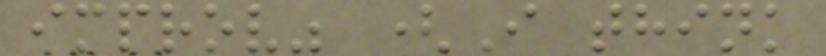improv" (I think
